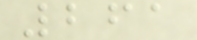261
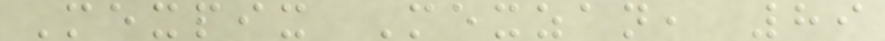Mexpix Mexzan, 89
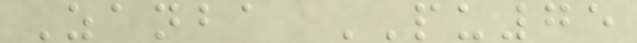Zanba PU75
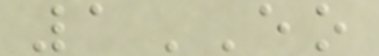1EO
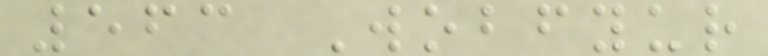563 Wobfyur
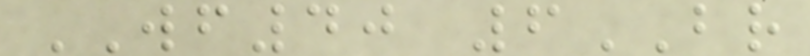WF40 6BR
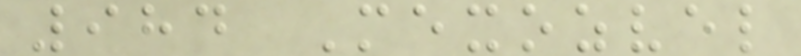984 Mexozvel
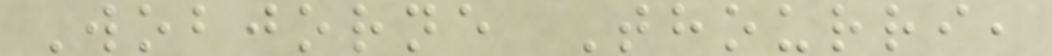Wobjorne Thourri,
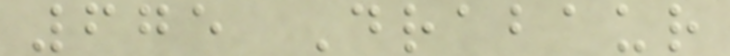675 Drabaur
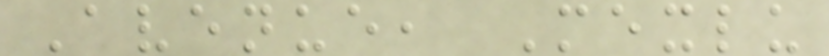Avenue, Mexlu
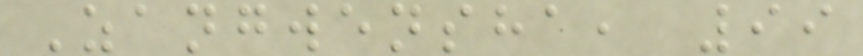Zangwensha, 99
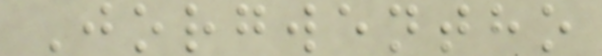Jorgwentho
